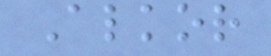Alkor
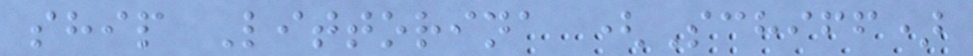ship Littorina (Schiff)
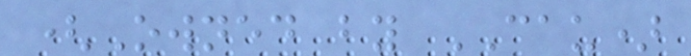(Owned by CAU)
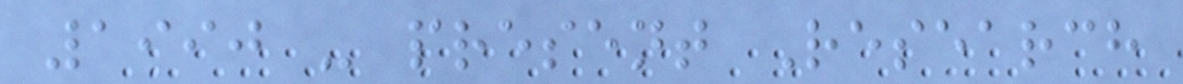1990 - present Research
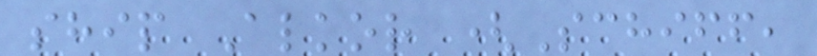ship Alkor (Schiff,
